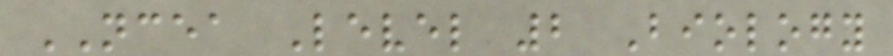NCEA Level 2 Biology
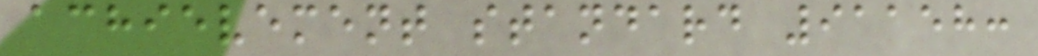achievement standard 91158:
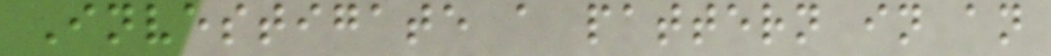Investigate a pattern in an
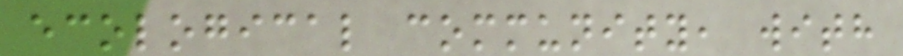ecological community, with
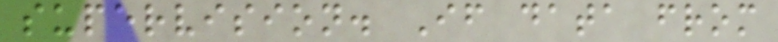supervision. If data from
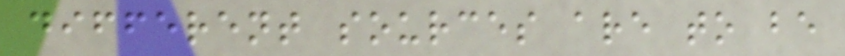different sources are to be
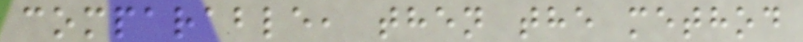comparable, then the method
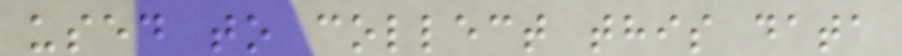used to collect this data
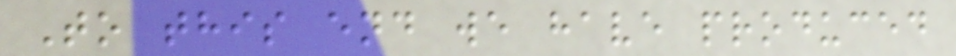To this end we have produced
